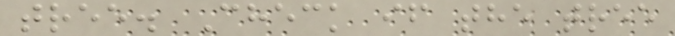tree. Check if the tree
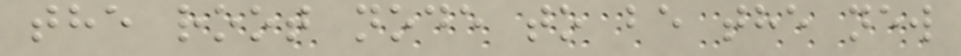the root node to be the new
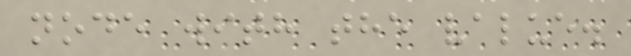node with the value.
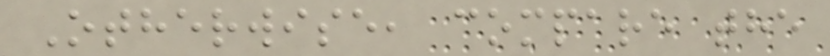Otherwise, compare the
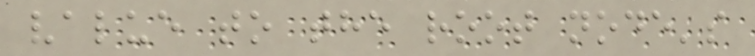value to the root node's
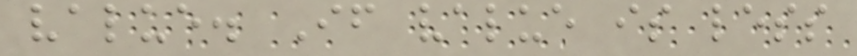value. If value is less
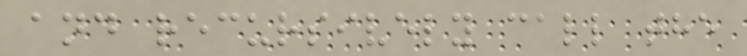and recursively call the
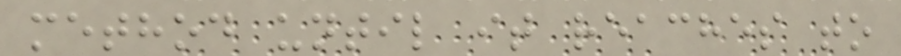method until it reaches to
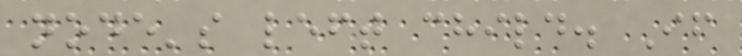node's left child. If
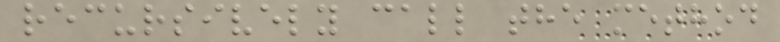recursively call the method
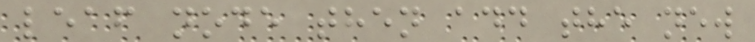leaf node then add the new
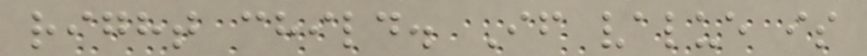right child. If value is
